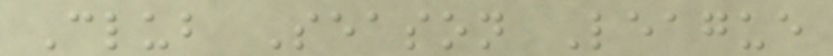Club Season League
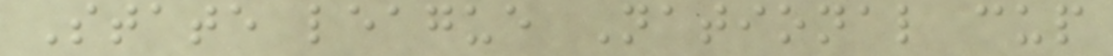State league National cup
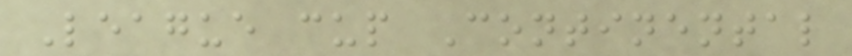League cup Continental
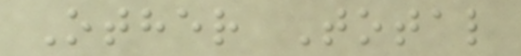Other Total
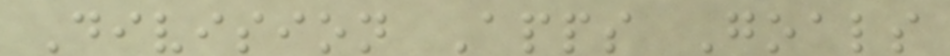Division Apps Goals
